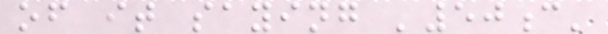of it saying '50c'
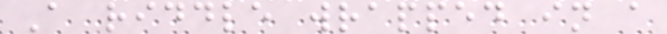A riddle wrapped in a
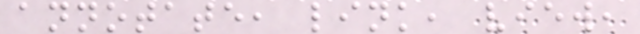annotate, link, view,
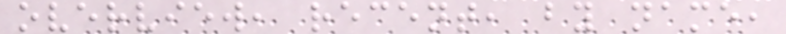overview, recent, by name,
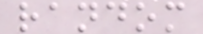random
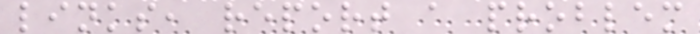links, report a problem
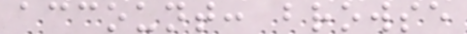account: browse
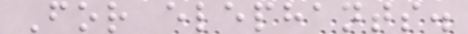For elephants.
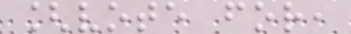[vote for,
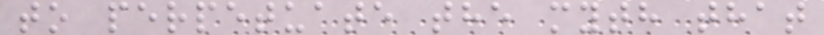to perpetuate the myth that
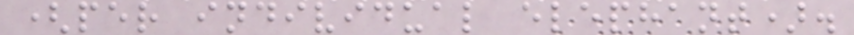(per individual elephant).
